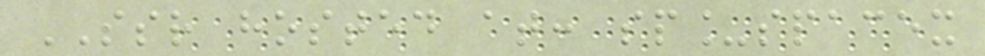SSR hosted at: sp_spacex
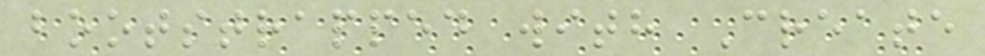bootstrapped with Create
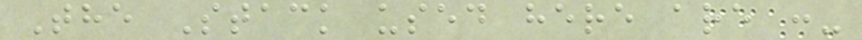The Stack used here are :-
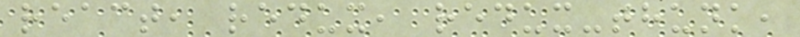react, redux, redux-thunk,
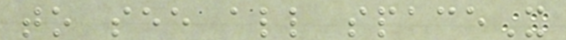to see all spaceX
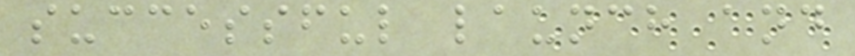successful launch and
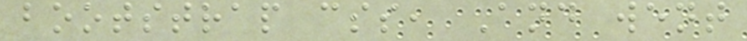bootstrap css, And went
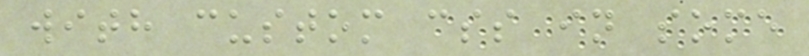with custom css in some
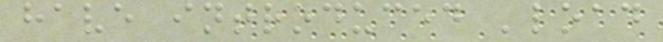have introduced 'load
